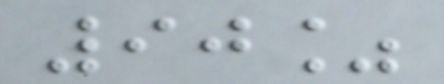90%
